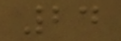24
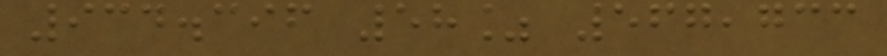934.396 58% 567,733
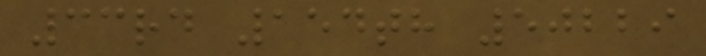33rd 154th 50229
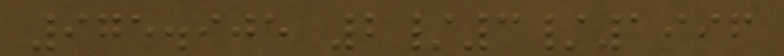975.905 2/3/1996
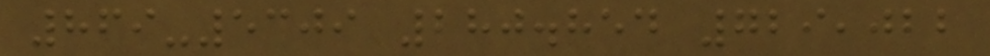869-5309 280.854 729,022
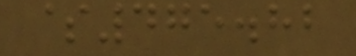$475.82
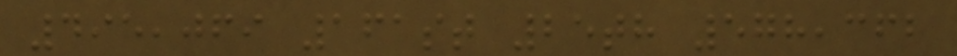495,069 161st 25th 578,362
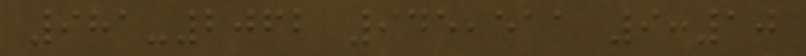981-2062 945,511 9:10
